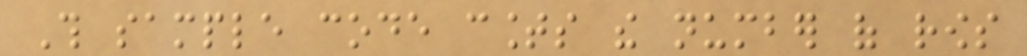This sample code counts the number of rows
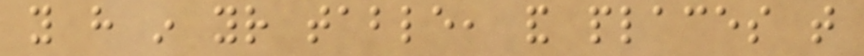you have in your table, and places that
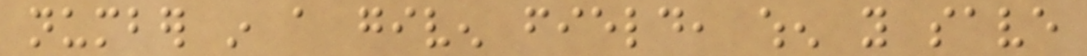number in a given field, when you save
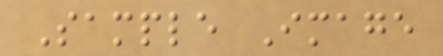Sample Image
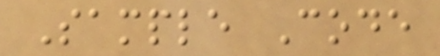Sample Code
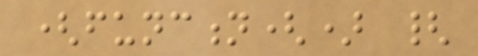(function() {
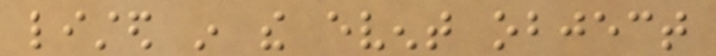listed in the event object
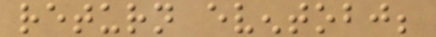return eventobj;
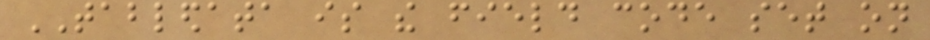TABLEDATA is the field code set on
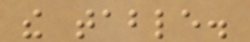the table.
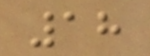18
